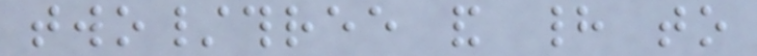two/three and had to
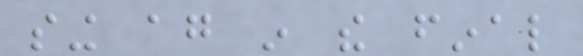sing again in the final
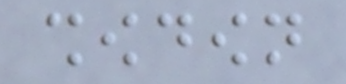showdown
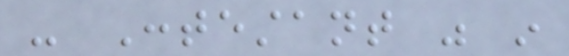- Contestant was in
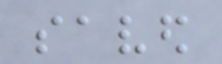saved
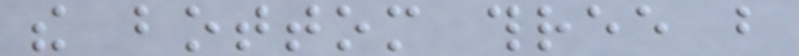the bottom three but
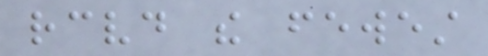received the fewest
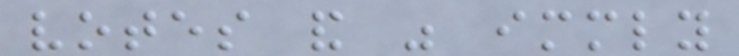votes and was immediately
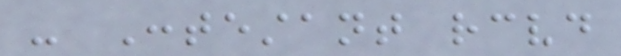- Contestant received
